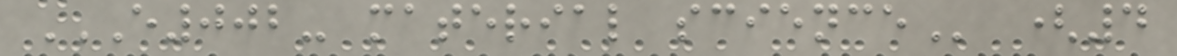E002- MATERIAL SCIENCE (4
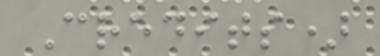Credits)
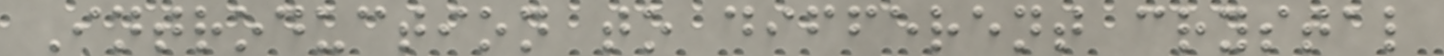Introduction to different crystal
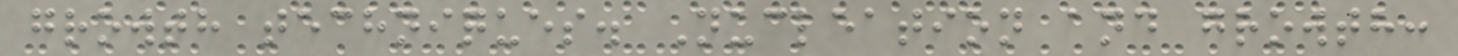growth techniques. Nucleation and growth:
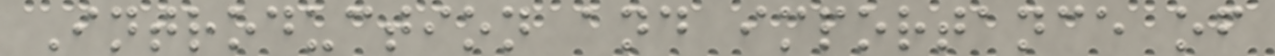Introduction and importance of
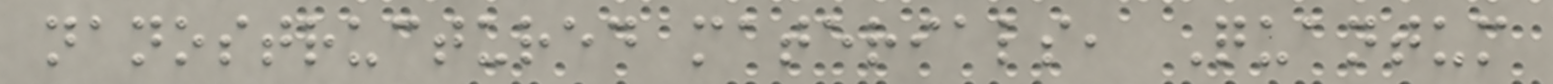nanostructured materials, Quantum
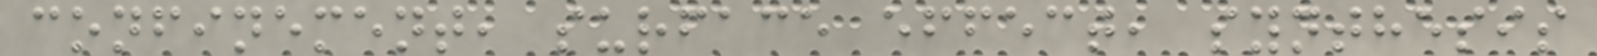confinement, surface effect, synthesis
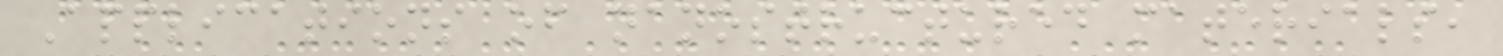Applications of nanostructured materials,
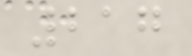217
